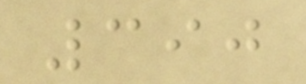390
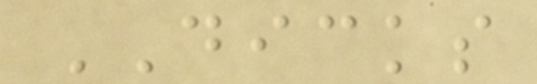DICKS
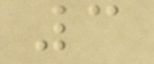3
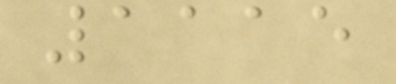1115
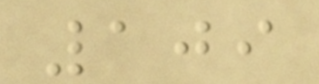109
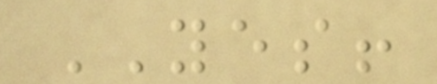YES!
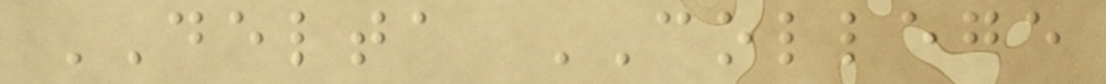DELTA COLLEGE
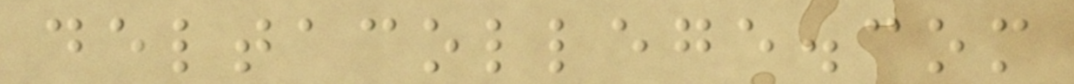deltacollege.com
